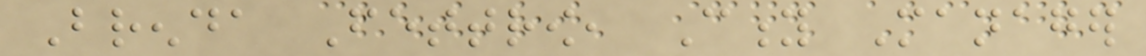Brenda Fettrow, City Manager
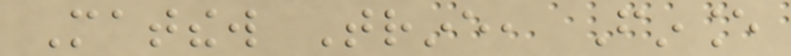Matthew Trine, Finance
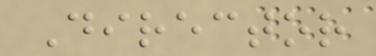Director
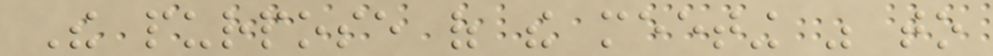The purpose of the meeting was to
